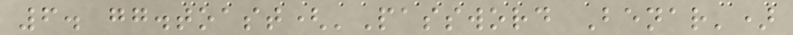6. gg.toast('Password Benar')
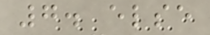7. else
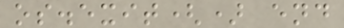os.exit() end
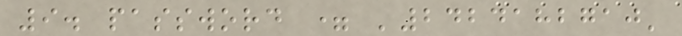9. password = '2424182710'
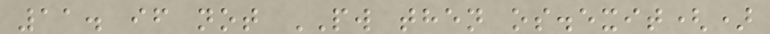11. if not PW then os.exit()
